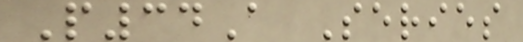P34A Series
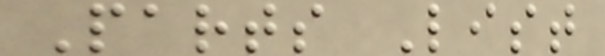Parts List
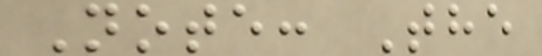Note: The
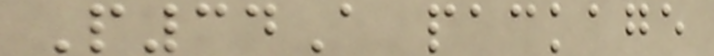P34A package
